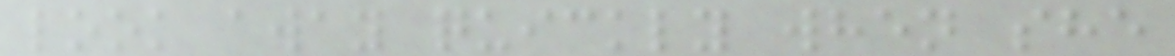look away quickly when she
